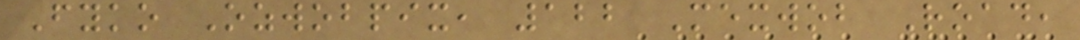Fyko Ozwobpix, 122 Mexwob Road,
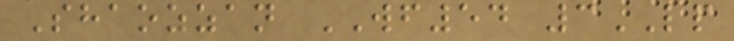Shaozzan WF54 3LP
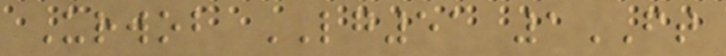Urwob LG51 1FT
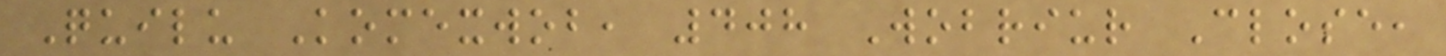Quilu Komexwob, 408 Wobriur Close,
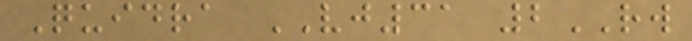Quidra VJ31 2RW
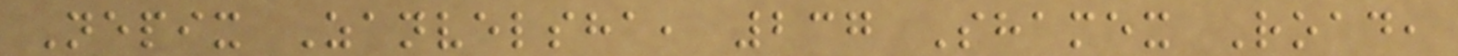Nepix Zanvelsha, 237 Shamex Road,
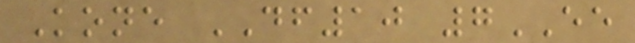Kone DF10 7EE
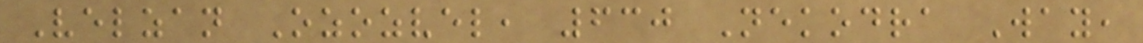Velzan Ozozvel, 630 Nekodra Way,
